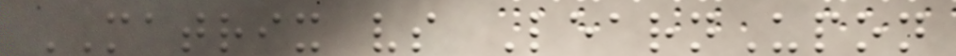MATRIX vs LearnUpon
